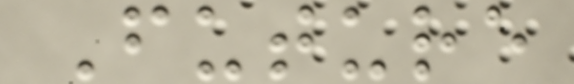Future
